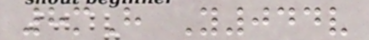8mH Y044v
